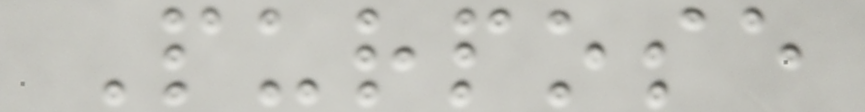Purpose
